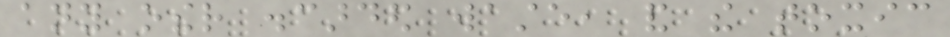any other discarded waste, and the toxic
